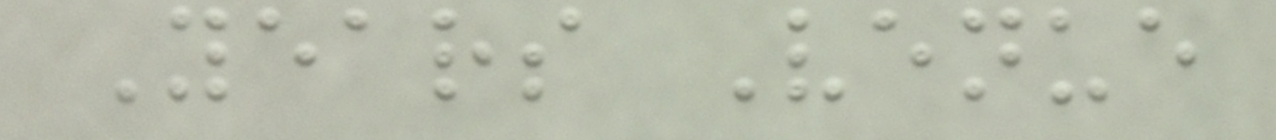Years Venue
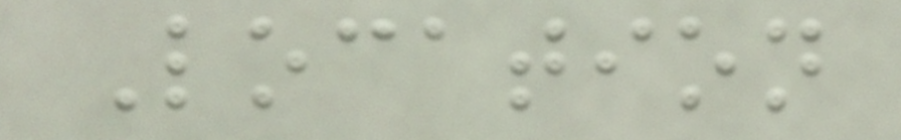Location
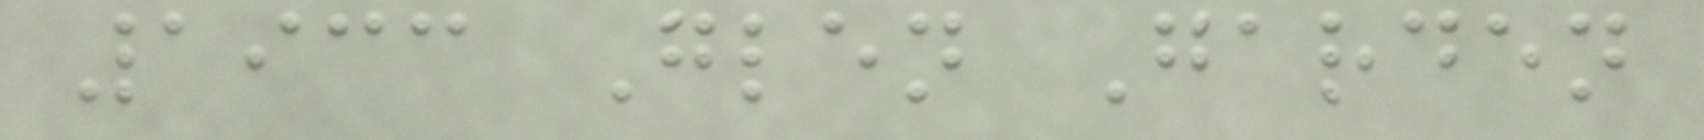1933 Glen Garden
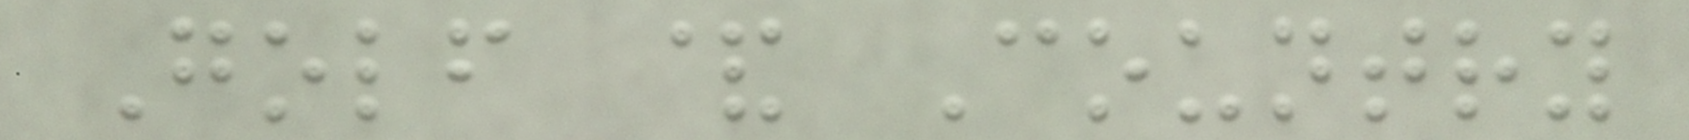Golf & Country
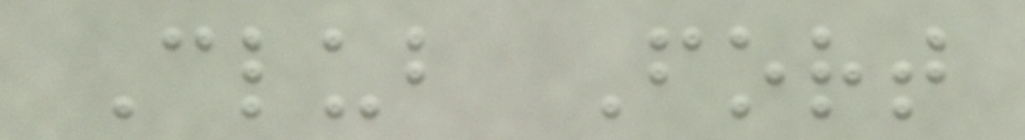Club Fort
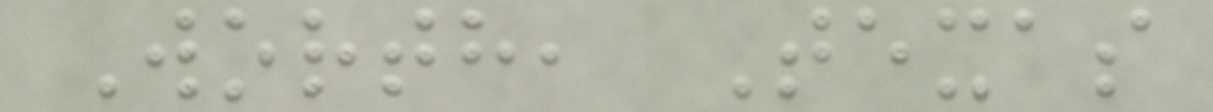Worth, Texas
